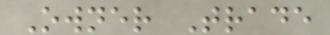Owner Trade
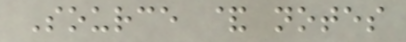Source & notes
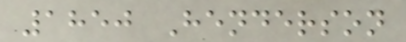1850 Henderson
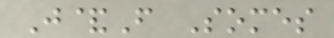J&F Somes
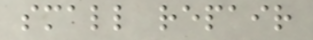small repair
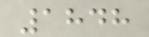1848
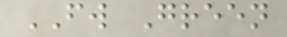FW Green
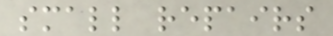small repairs
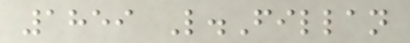1859 L.Fillan
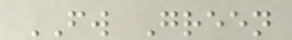FW Green
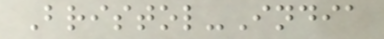Bristol-India
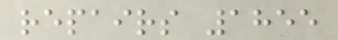repairs 1855
